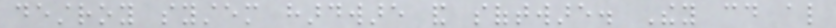destroy system hardware and software. They could also
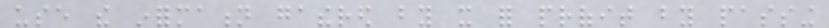use the information gathered by it for profit by passing
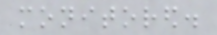monitored.
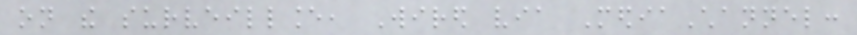on the surveillance, Wired via MediaChannel:
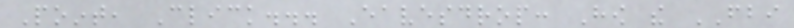Point, Click... Eavesdrop: How the FBI
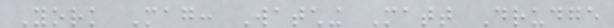York Mag: Watching Matt Drudge
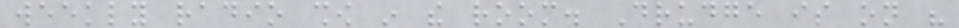weekly radio show in the room. Drudge is on his
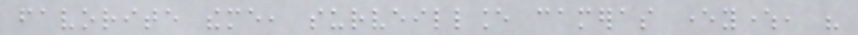favorite theme, surveillance cameras everywhere, his
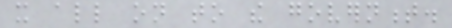it all on to the government.
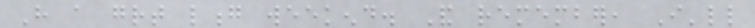Have a great long weekend. And remember, I'll
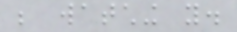be watching you.
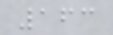163
